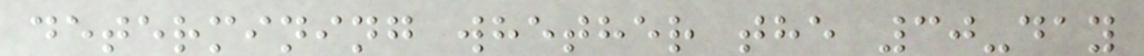determining whether the 30-day
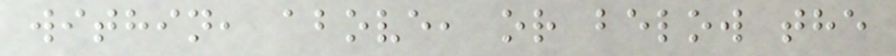within, above, or below the
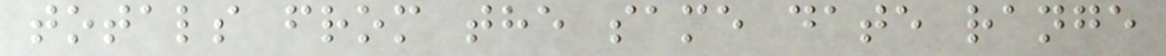totals from the same date range
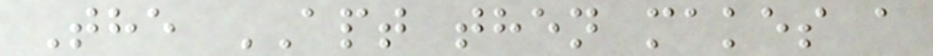The APT then makes a
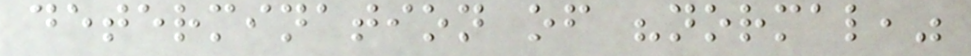determination of "normal,"
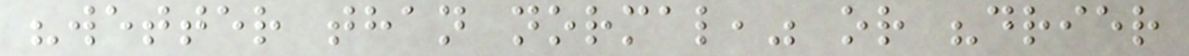"wetter than normal," or "drier
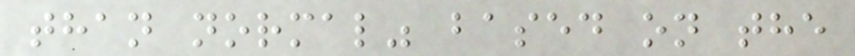than normal" based on the
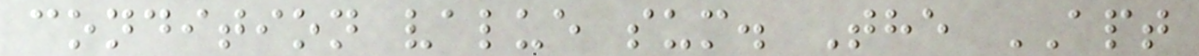condition value sum. The APT
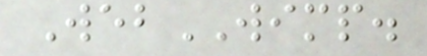WebWIMP.
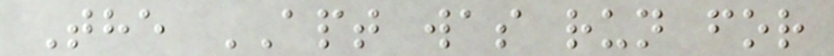The APT was run for
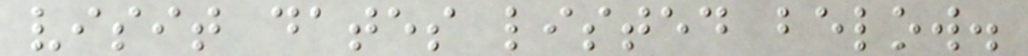visit dates listed below.
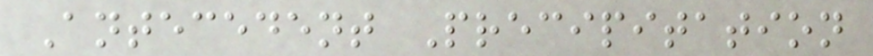Antecedent Precipitation
